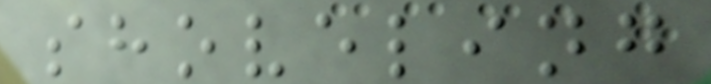shoveling
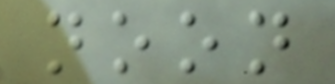noon
